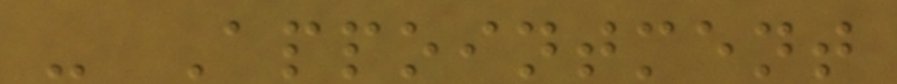- Appointment
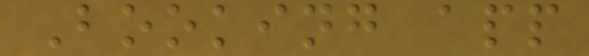Booking app
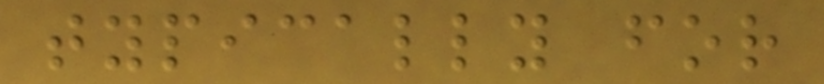typically for
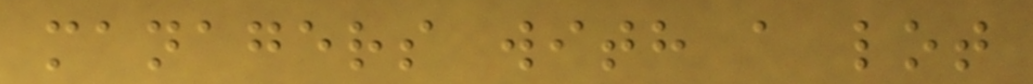managers with a lot
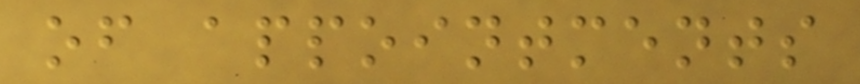of appointments
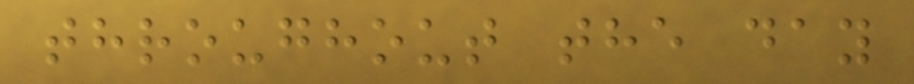throughout the day
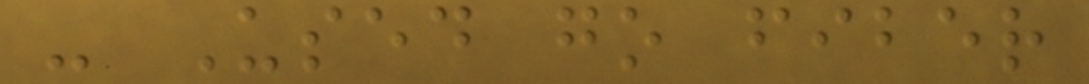- Used go fiber
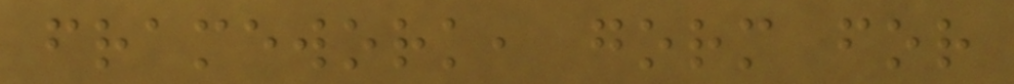framework, gorm for
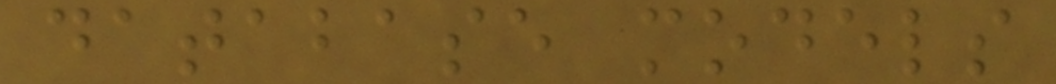database models
